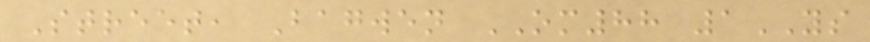Street, Bagwen OM88 1YS
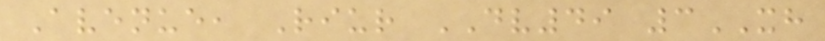Avenue, Riur DV49 3XH
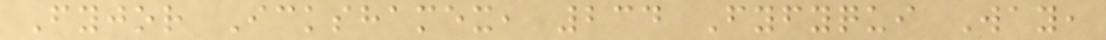Fyjor Ickshamex, 234 Fyfyqui Way,
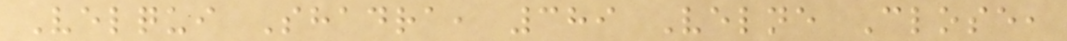Velqui Shadra, 389 Velne Close,
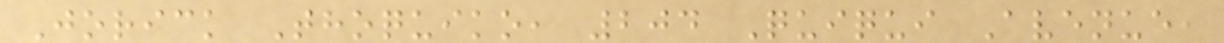Jorick Thoquiko, 204 Quiqui Avenue,
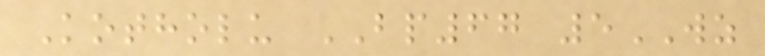Kotholu BP67 5WZ
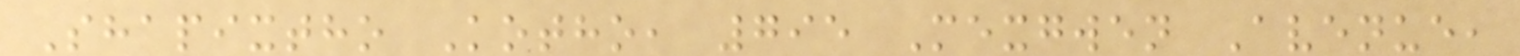Shapixtho Kotho, 795 Mexgwen Avenue,
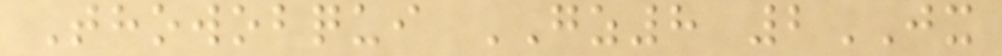Thowobqui GZ8 2JX
